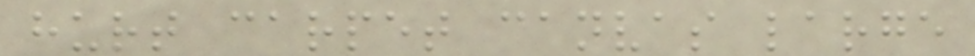hurt carpet canvas large
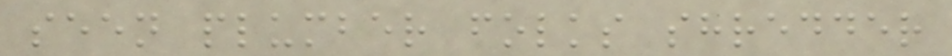seen plumber folks shredder
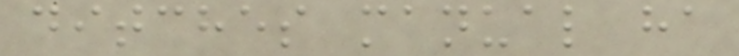ditches manual ha
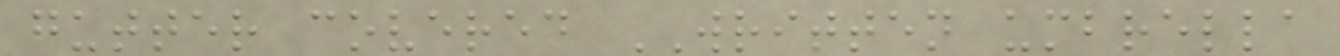gutter covered WRITTEN umbrella
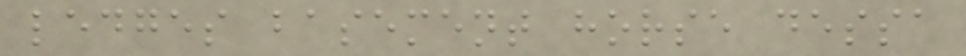ledges basement horse dessa
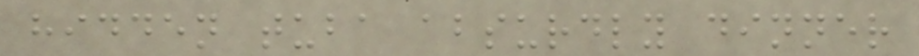hidden tuba absurdly dinner
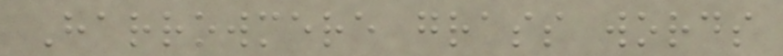Harrowmere grass words
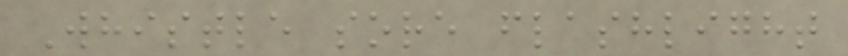Whistle sore flashlight
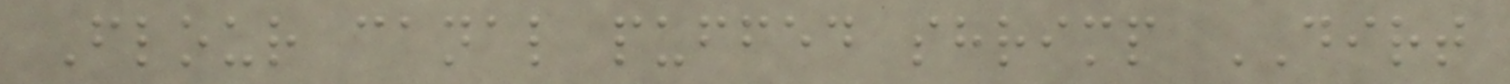Flour canal puffed shrimp DIRT
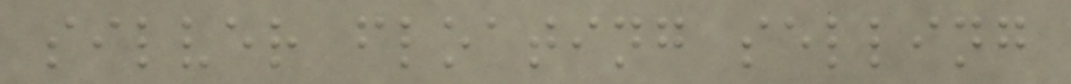silver floating selling
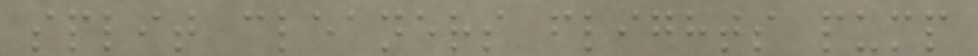split cleaners flights pump
